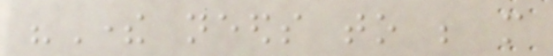"There needs to be more
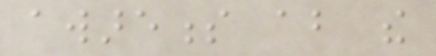awareness about the
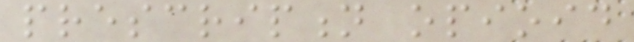prescription opioid
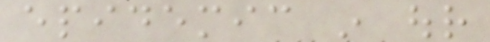epidemic in our
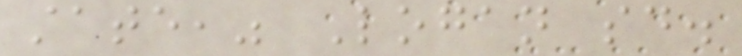state," Logan said.
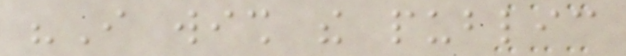"I wish the public
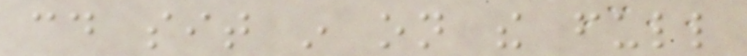could sit in on the full
